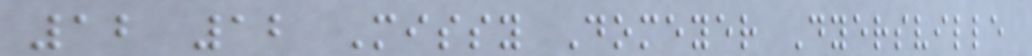12 12 Missy Domeyer Dyersville
